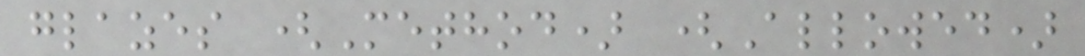glazes (Method) (Allowed)
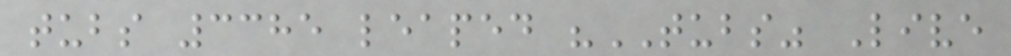tubs 3385 leaped "TUBS" Live
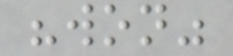"won"
